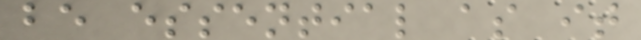be essential as it
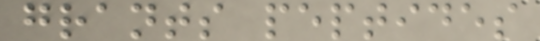grants peptides
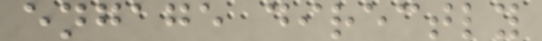engage directly
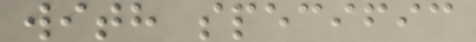with specific
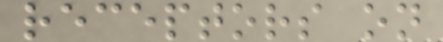receptors on
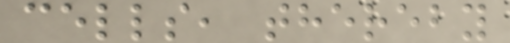cells, thereby
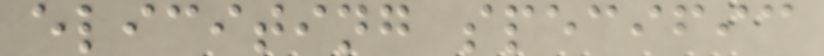eliciting specific
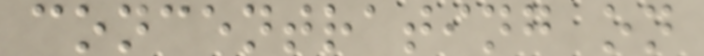concentrating on
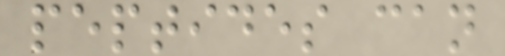peptides can
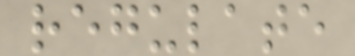regulate
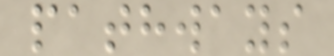pathways
